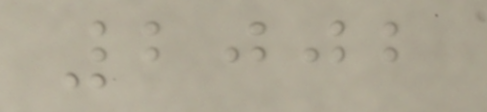2002
